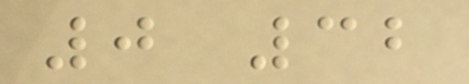0 32
